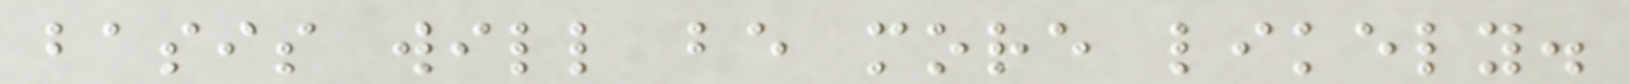basis will be more likely.
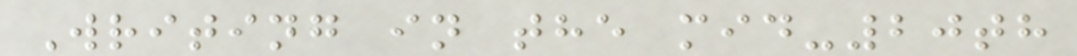Writing in the mid-20th
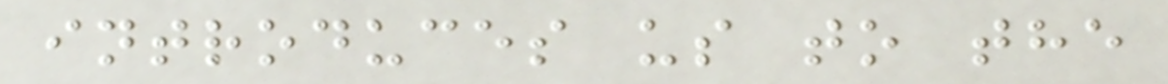introduces us to the
